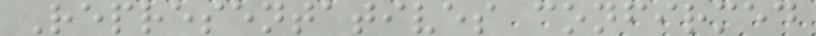Representatives confirmed
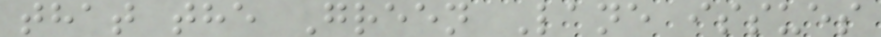that the Green Lane issues
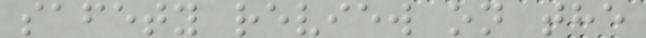safety review on the
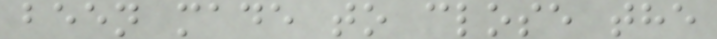been made to close the
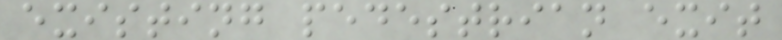existing pedestrian exit
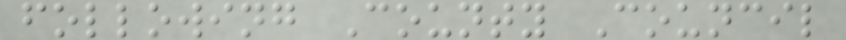following County Council
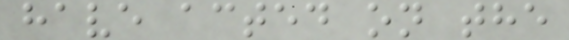have acted on the
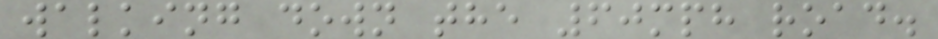walking down the 60mph road.
